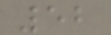52
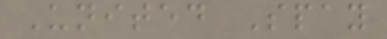United Spay
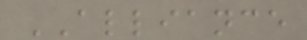ALLIANCE
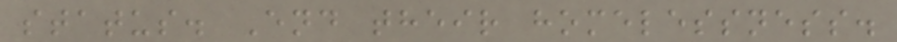status. End their homelessness.
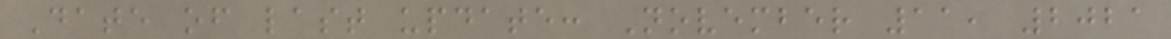Date of last update: November 11, 2021
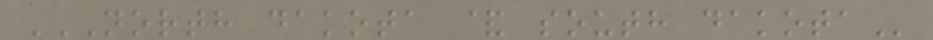NORTH DAKOTA & SOUTH DAKOTA
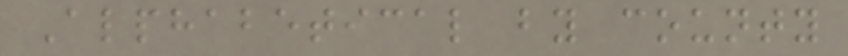Alphabetical by county
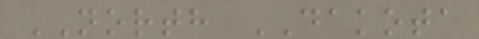NORTH DAKOTA
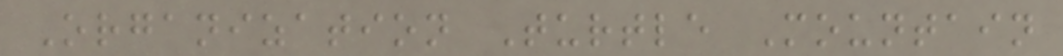Organization Turtle Mountain
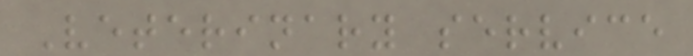Veterinary service
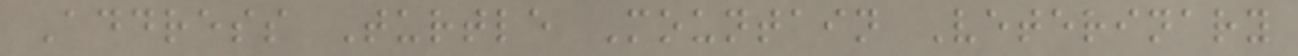Address Turtle Mountain Veterinary
